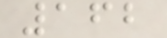162
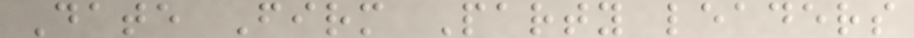Date Firm Party leaders
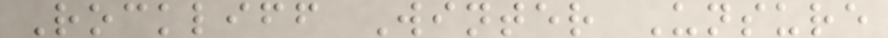Rockliff Winter Unsure
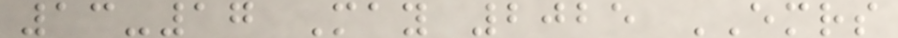13-17 May 2025 EMRS
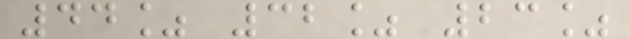44% 32% 23%
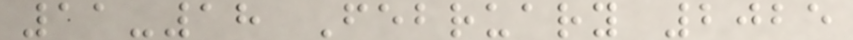11-18 February 2025
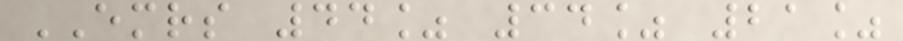EMRS 44% 34% 21%
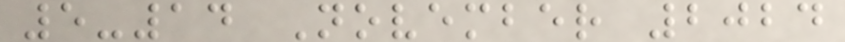5-14 November 2024
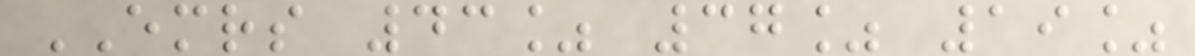EMRS 43% 37% 19%
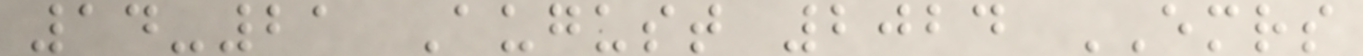14-21 August 2024 EMRS
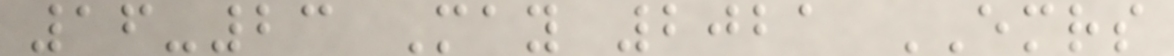16-23 May 2021 EMRS
